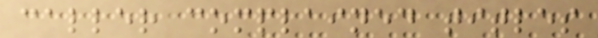caller complained titles
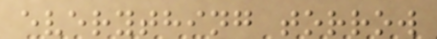everything torrow
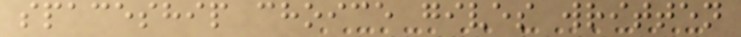spaceship choice gives written
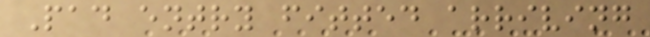Pad entry fitted arriving
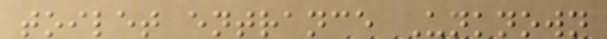toilet entrance Unknown
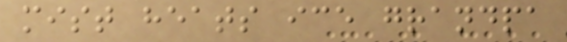mist heats ice grandpa
